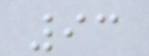93
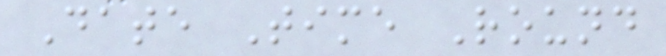Date Time Round
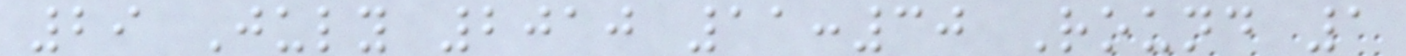29 July 2010 11:30 Round 1
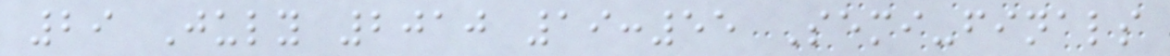29 July 2010 19:55 Semi-finals
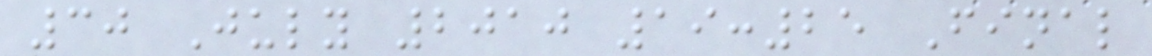30 July 2010 19:25 Final
